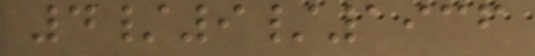4/9/1936
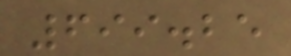699.25
